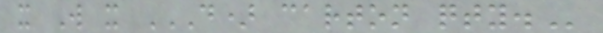x W x D) CARTON QTY.
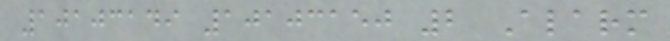10103149 10103150 2 Alarm
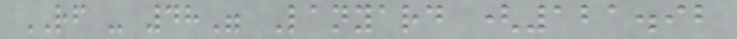RF - 48" Lanyard (121.92
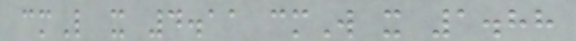cmL x 4.11 cmW x 1.88
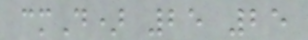cmD) 25 25
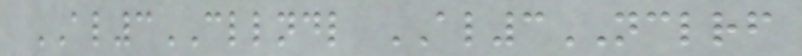AL3CLLNDL AL3NCLRF
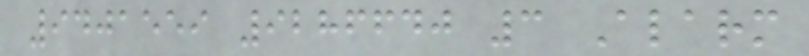9401559 9286640 3 Alarm
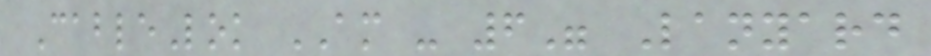CableLok AM - 6" Lanyard
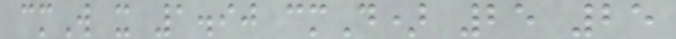cmW x 1.90 cmD) 25 25
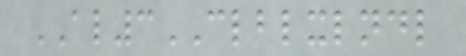AL3CLBLXLNDL
